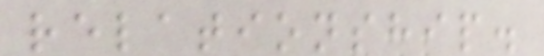relationship.
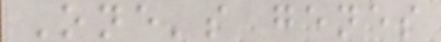One's genes
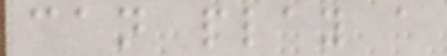can play a
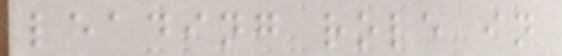leading role in
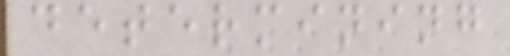determining
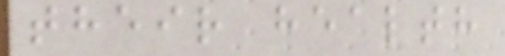their health
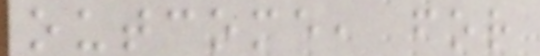outcome, for
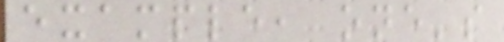example, one's
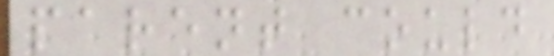parent could
